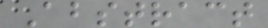Abstract
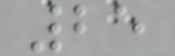25
